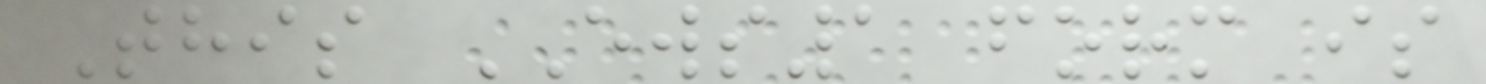This EWS1 form is
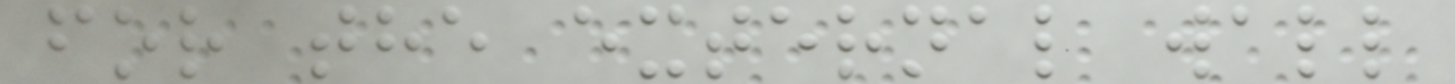for the external wall
